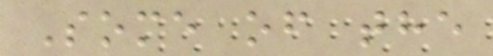Some of the
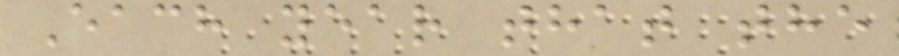Each year that the
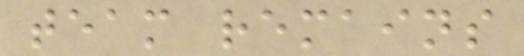team remains
